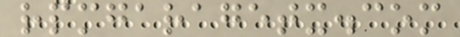rpmgaragetx.com
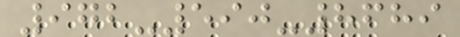972-590-8689
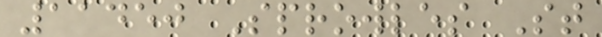11450 Sprowles St
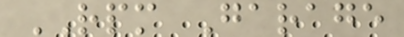RPM Garage
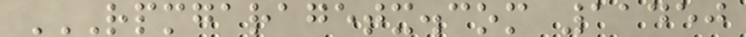RPMGARAGETX.COM 11450
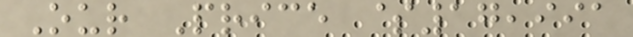Our Price $17,991
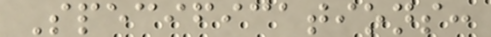Specifications:
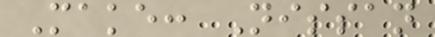Make: Nissan
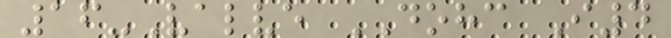16-Valve DOHC I4
